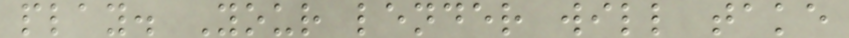play. Your lender will take
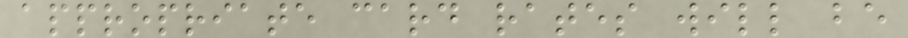appropriate card rates will be
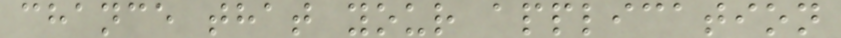chance that your application
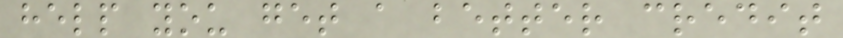help you get a better credit
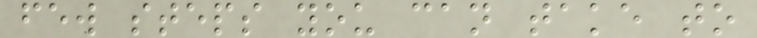few steps you can take to
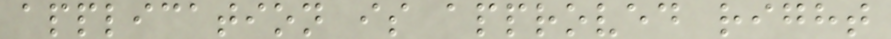application is approved right
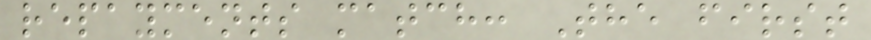repayments match: The first
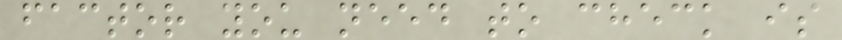factor you need to check is
